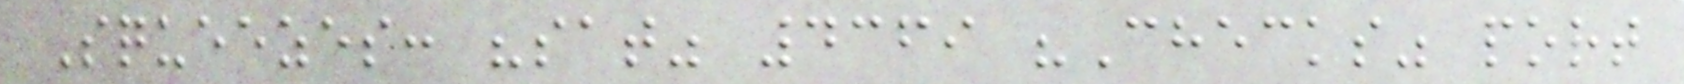Squeezes: "sat" 4369 "Checks" port
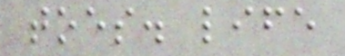toes. life
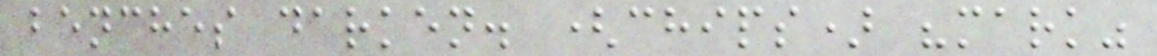benches darken. (chips) "mark"
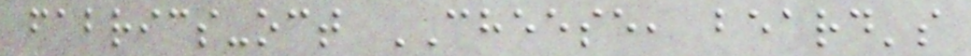fabrics-oct CHEESE, beard's
